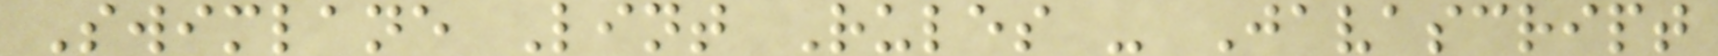Swimlane Lint Rules - Javascript
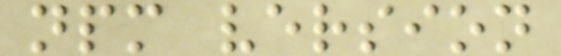npm version
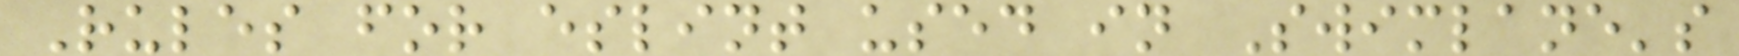Rules for eslint used in Swimlane's
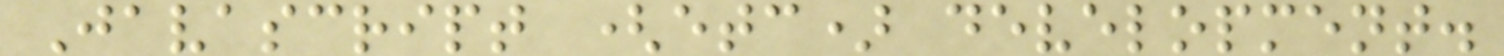Javascript (etc) development.
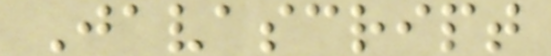Javascript
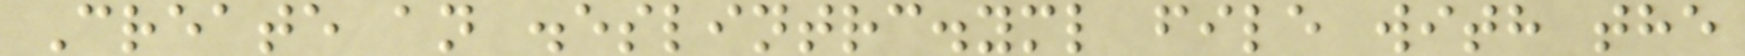Create an .eslintrc.yml file with the
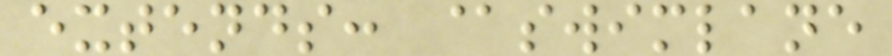extends: @swimlane
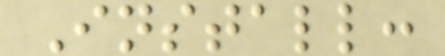Install:
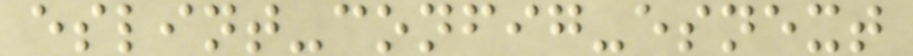eslint-config-esnext
